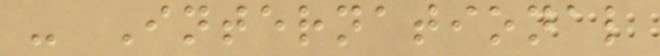- International
